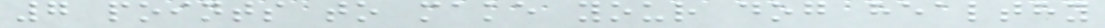7 points to make your dog healthy
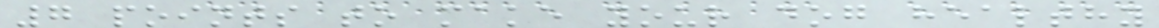7 points to make your dog healthy
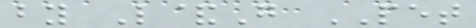by L&G PET
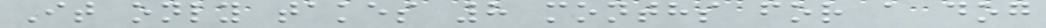It only takes 8 months for a dog
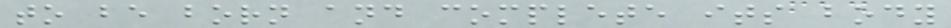to be born and complete its body
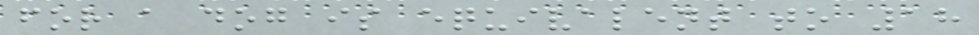for a dog is equivalent to 18
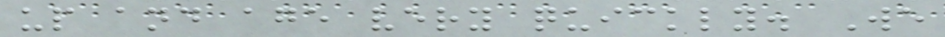up and age very quickly. We
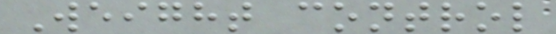Weight control
